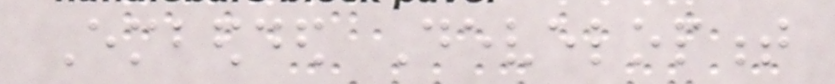Embedded Development
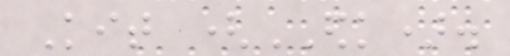Kit (EDK).
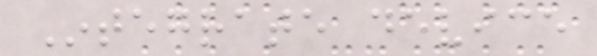Integrate device
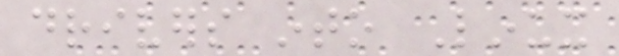drivers into Linux
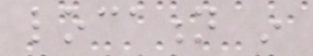location in
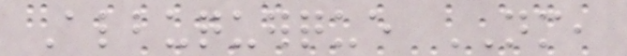Albuquerque NM,
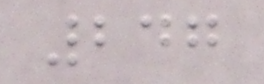247
